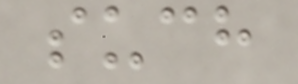such
